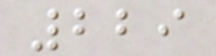229
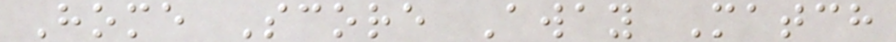Home Score Away Match
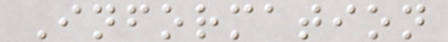Information
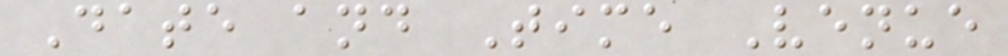Date and Time Venue
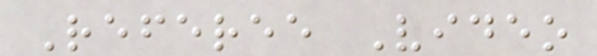Referee Video
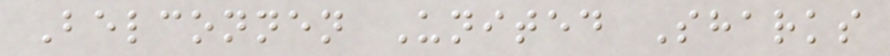Belconnen United Sharks
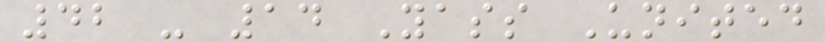42 - 14 Yass United
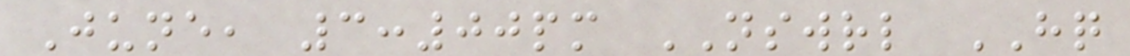June, 3:00pm NSWRL HQ
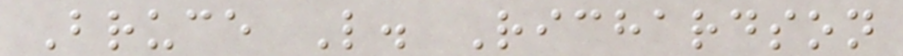Bruce L. Richardson
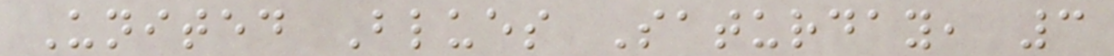United Blues Saturday, 3
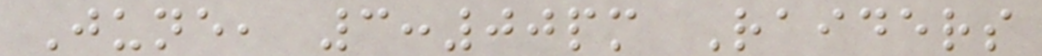June, 3:00pm Raiders
